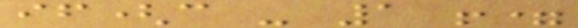if(c - 1 !=
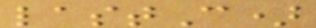lastC)
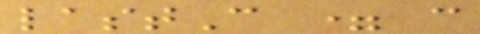lastC = c
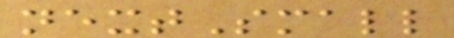nextSmall
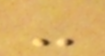-
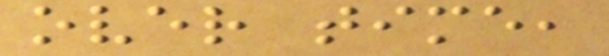over time,
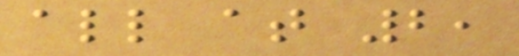all at 2,
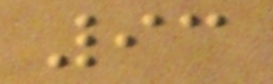93
